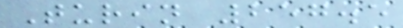Turin 257.5
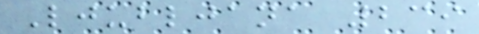Ljubljana 239
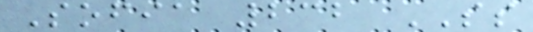Sofia 232 SS
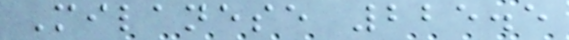Milanese 225.5
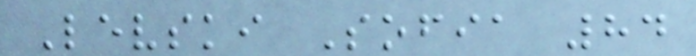Levski Sofia 84
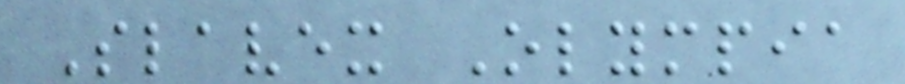Slavex Olympia
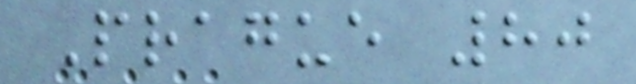Prague 80
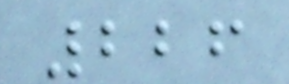226
